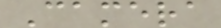Camera
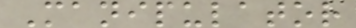Manipulator
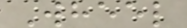Wheel
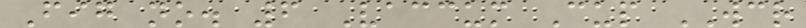Fig no. 6 Vaccum Cup WCR
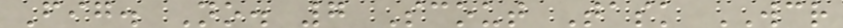Fig. No. 7 Scout Task WCR
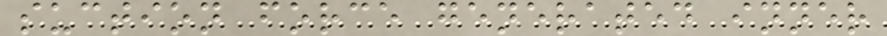suction force generated inner
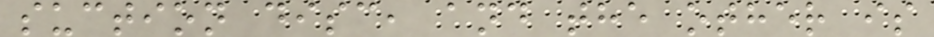suction disc, and the other is
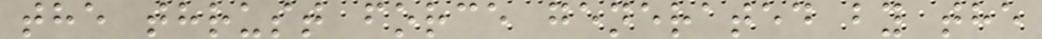the thrust force generated by the
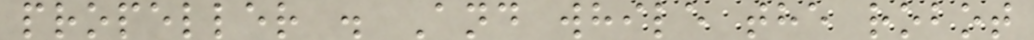propeller . And while the robot
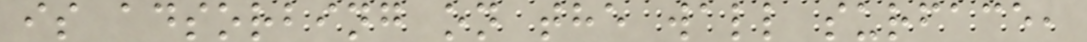is adsorbing on the wall surface,
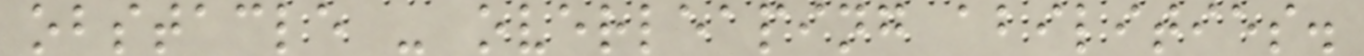obstacle - overleaping abilities.
